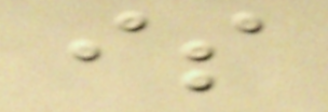is
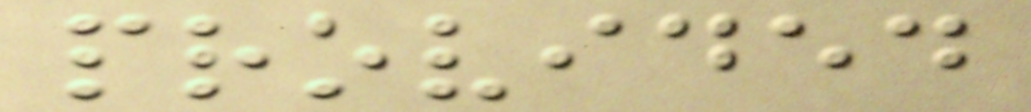provided
